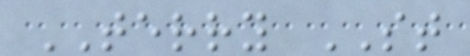TERRY ST
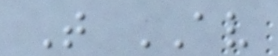T AV
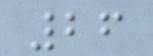26
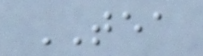TEA
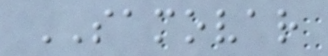SAMOVAR
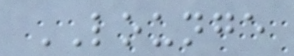LOUNGE
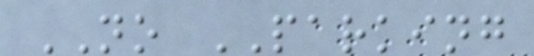NO PARKING
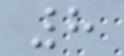8
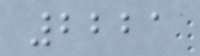2221
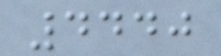4440
